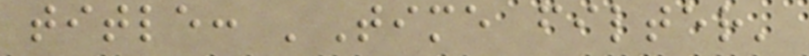title: 'Time filter'
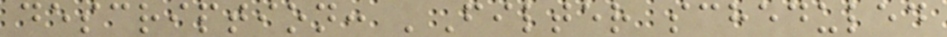description: 'Filter scheduled
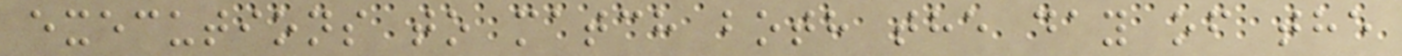executions to match both the day of the
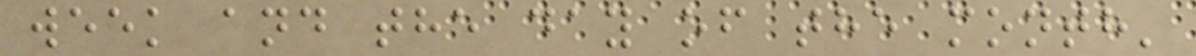week and the day of the month'
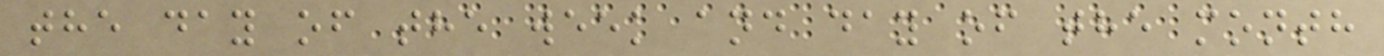the day of the week and day of the month
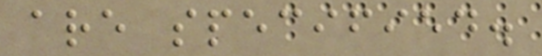are specified.
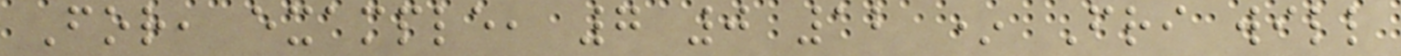For, example, 7 0 12 * Fri will
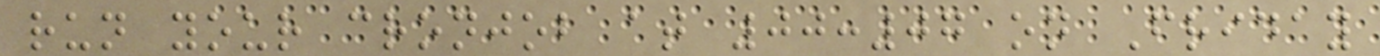run your cronjob at 00:07 on Friday
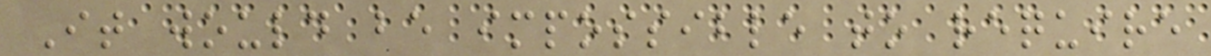It would be impossible to require
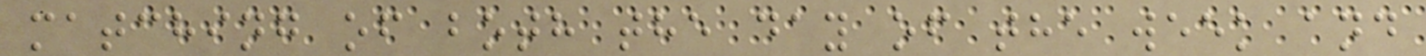matching of both the day of the week and
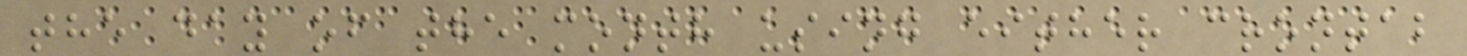the day of the month using either crontab
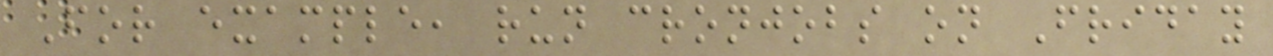For example, run cronjobs on Friday
